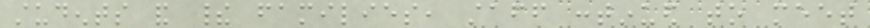students and their families, staff continued to meet
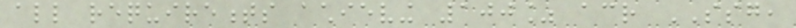all requirements achieving 100% across SSG,
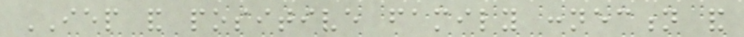IEP and positive family connection and
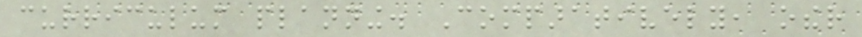curriculum planning. Comparatively, other
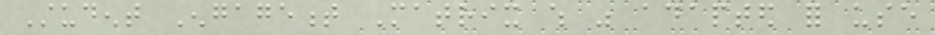Student Engagement Matrix which was adapted for use
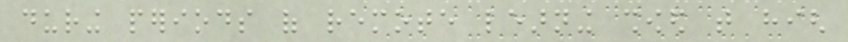during periods of remote learning showed that high
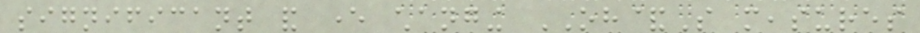significant and ever changing OH&S measures
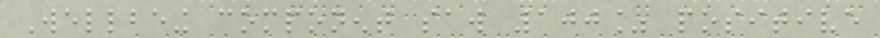Wellbeing component saw 100% positive
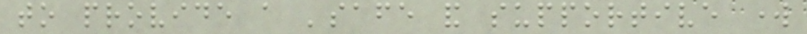to provide a 'safe and supportive work
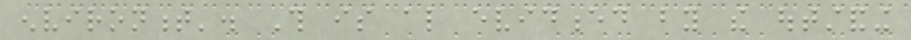environment'. This is also evidenced by the outstanding
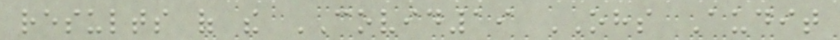results of the COVID19 OHS Audit
